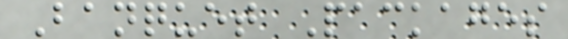Banquet Packages
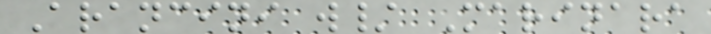Arancini w/ Marinara
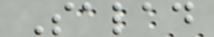Salad
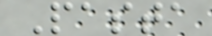Pasta
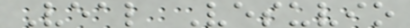Veal Vesuvio
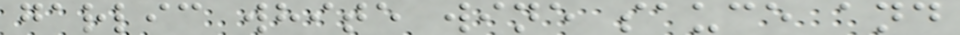garlic white wine sauce and
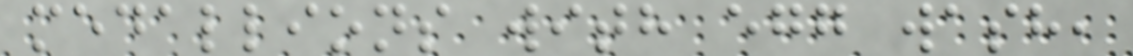medallions with egg wash,
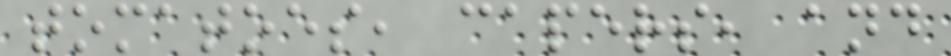tomatoes, capers, and
